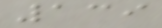139
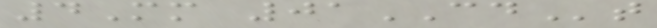4Mm 01CDt
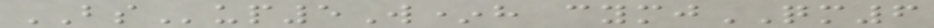BSup5W*h cymjQM6
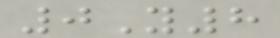0Y8
